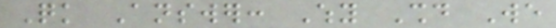Quick Answer: Why Should We
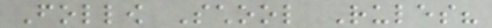Follow School Rules?
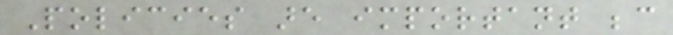Policies are important because
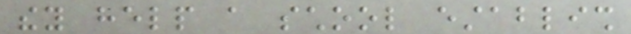they help a school establish
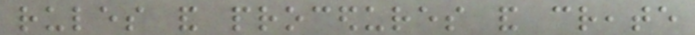rules and procedures and create
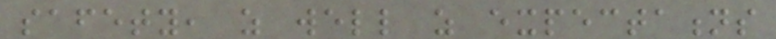safety, as well as expectations
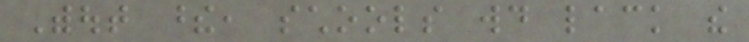Without these, schools would lack the
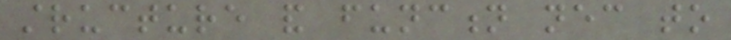structure and function necessary to
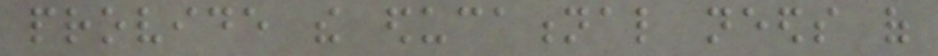provide the educational needs of
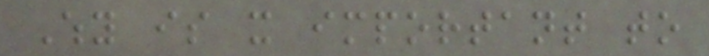Why is it important to
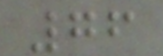76
